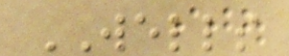WELLS
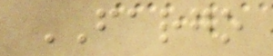FARGO
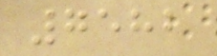7582
